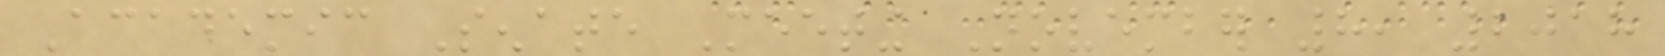Academic Senate Meeting November 8, 2018
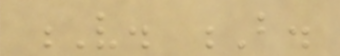V. B.
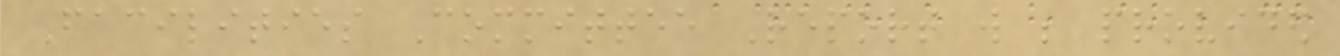Facilities Committee Report will be provided
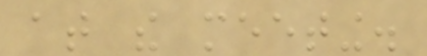at the meeting.
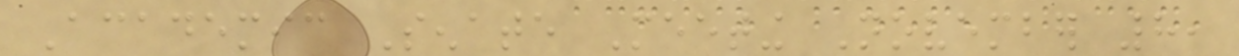Academic Senate Meeting November 8,
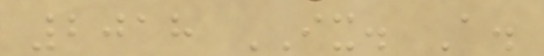2018 IX. A.
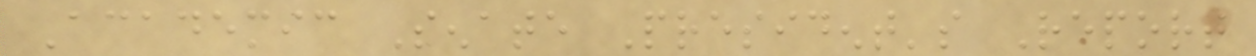Academic Senate President's Report
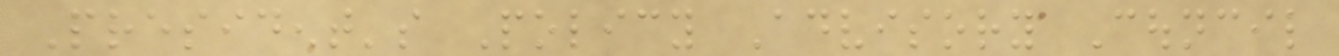President's Policy Advisory Council
